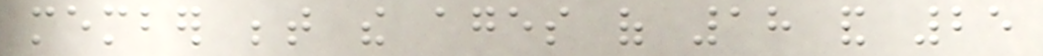member between the ages of 18 and 25
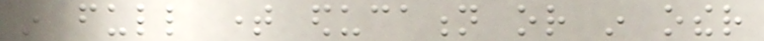in full time education or in other
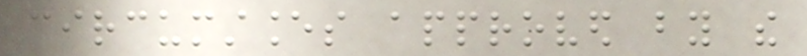circumstances approved by the
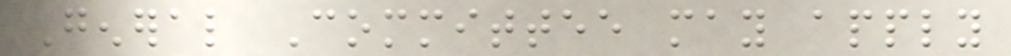General Committee may apply
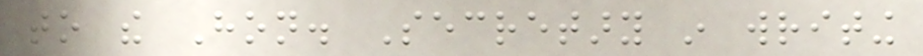to the Hon. Secretary in writing
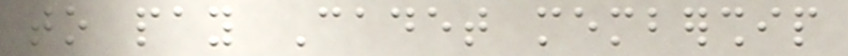to pay Cadet membership
